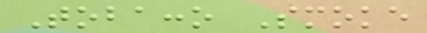Tobacco Smoke
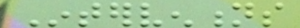Interventions
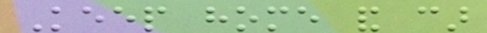Keep home and car
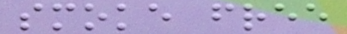smoke free
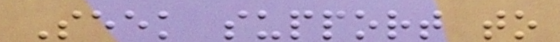Seek support to
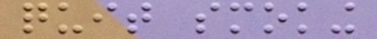quit smoking
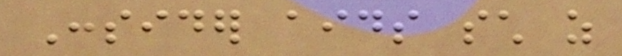Consider aids such as
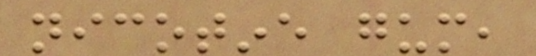nicotine gum,
